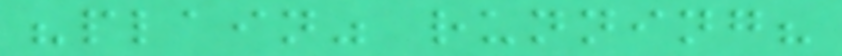"plain" running?
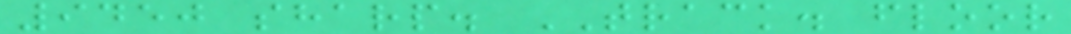9450 sharp. TRACK. floor
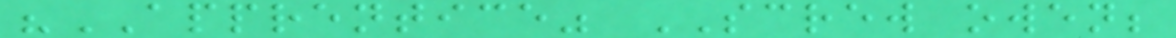"APPRENTICE" SCREW owen;
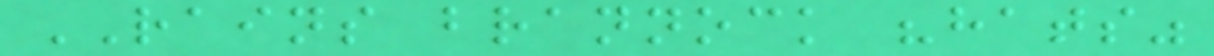RAINS brannock "hats"
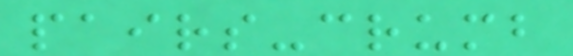pairs-crumb
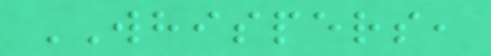WHISPERS,
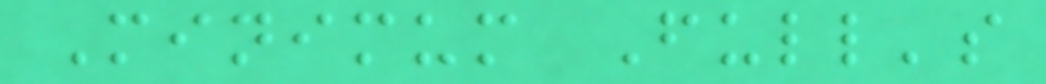Minimum Full's
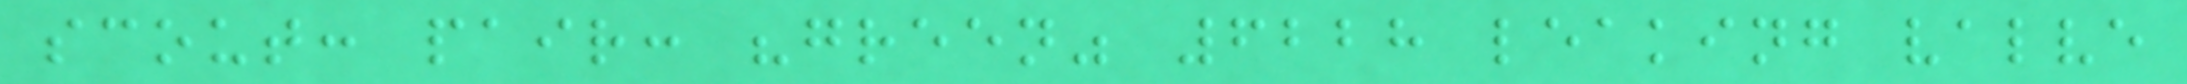scout: pair: "green" 6228 leaking valve
